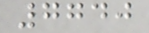7740
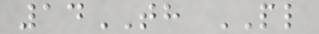14TH PL
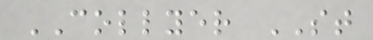COLLYER ST
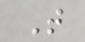T
